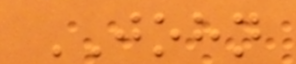JOHN
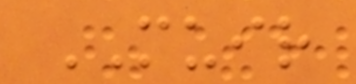MUIR
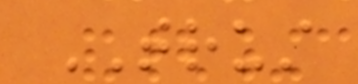TRUST
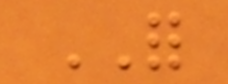FOR
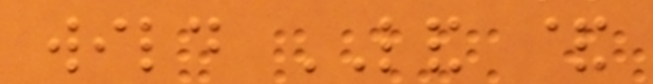wild LAND &
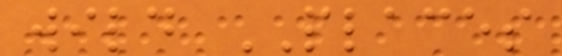wild PLACES
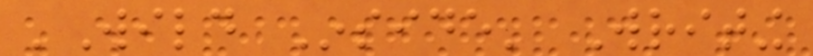'Wild Inside' Writing
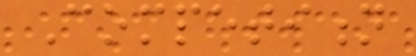Competition
